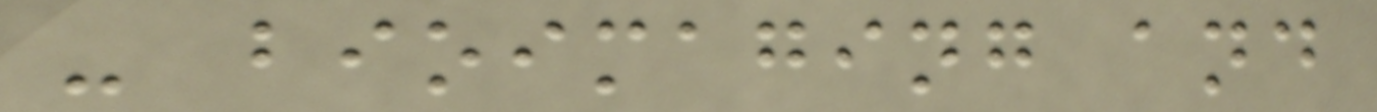- bioimaging and
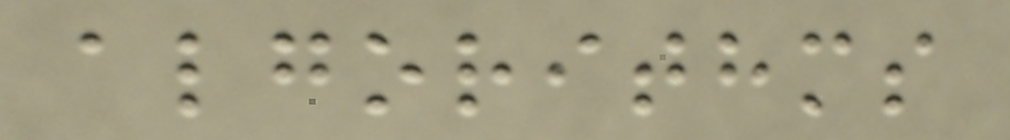algorithms
